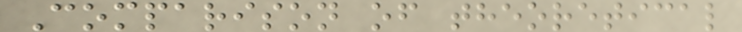Comparison of theoretical
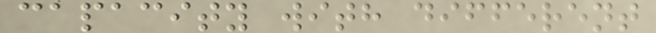capacity with different
